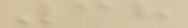38
